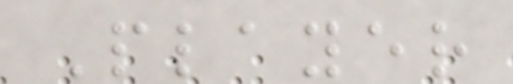Player
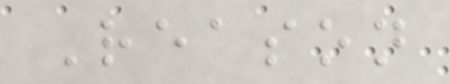Reason
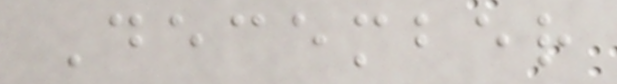December
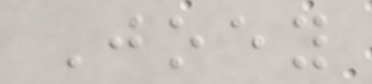Joey
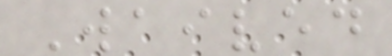Waived
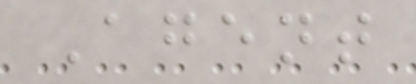Agent
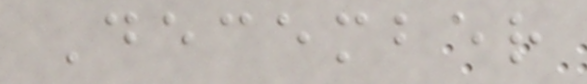December
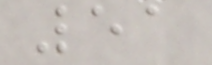51
